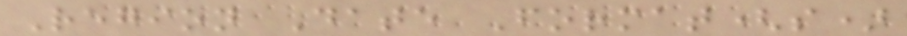Region Date Format(s)
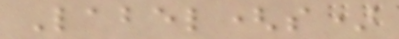Label(s)
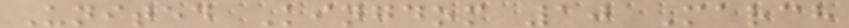United Kingdom 10 March
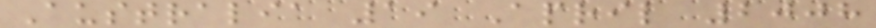Australia 19 April 2008
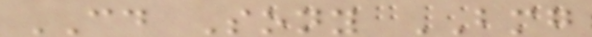CD Sony BMG
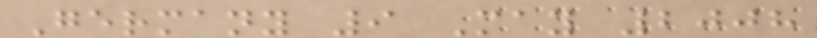Germany 9 May 2008
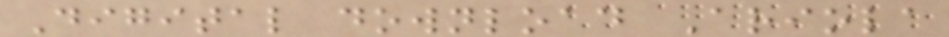Digital download Ariola
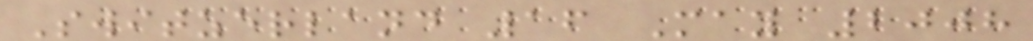Switzerland 16 May 2008
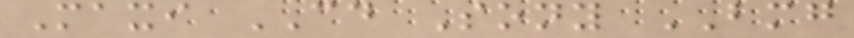Maxi CD Sony BMG
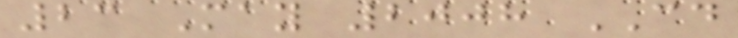23 May 2008 CD
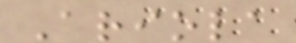Ariola
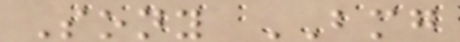Sony BMG
